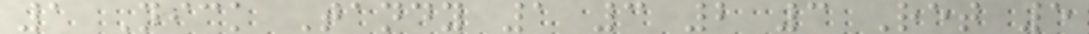1 Nick Tandy 1 3 2 3 Ret 5
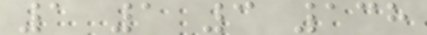1 1 3 138
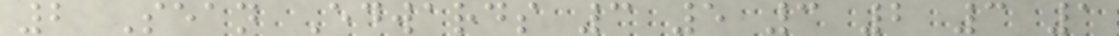2 Sean Edwards 3 5 3 2 3 1
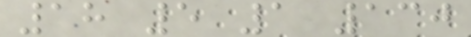18 5 1 130
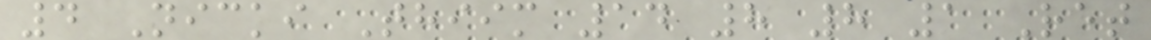4 Nicki Thiim 14 8 8 1 Ret
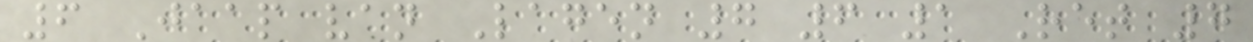6 Jaap van Lagen 7 6 1 Ret 7
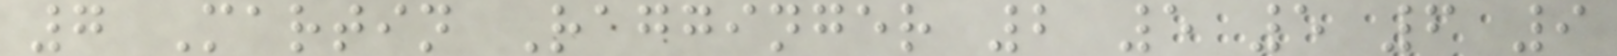7 Martin Ragginger 2 5 5 6 9
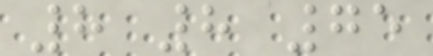8 8 75
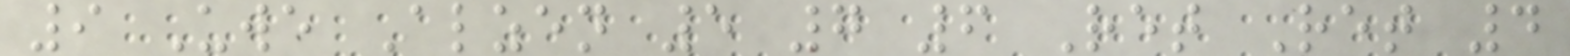9 Uwe Alzen 5 7 6 Ret Ret 4
